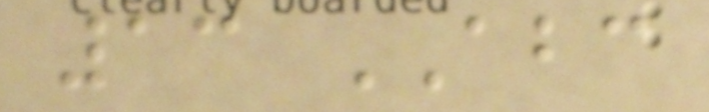13 ABC
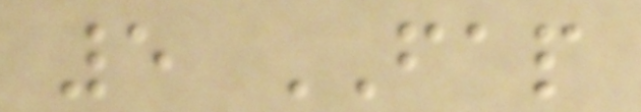5 FAP
